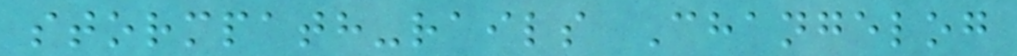stormpath-rails Changelog
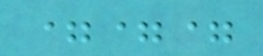===
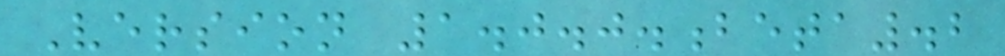Version 1.0.0.beta.2
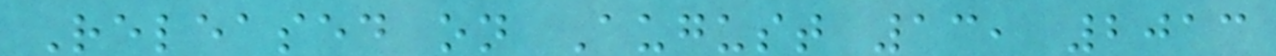Released on August 13, 2013
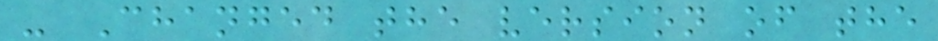- Changed the version of the
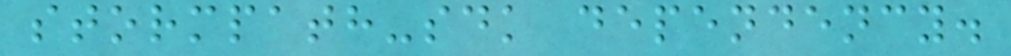stormpath-sdk dependency.
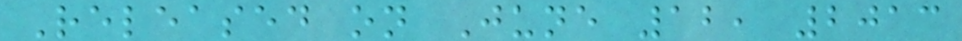Released on June 12, 2013
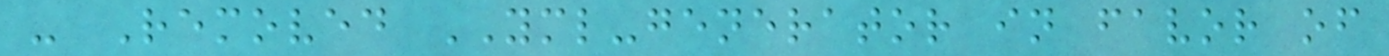- Removed YML-generator in favor of
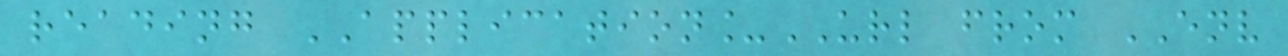reading APPLICATION_URL from ENV
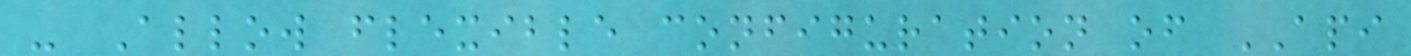- Allow flexible configuration of API
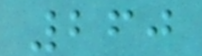260
